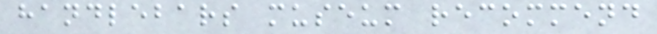handlebars museum recommend
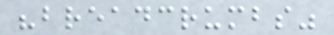"breadcrumbs"
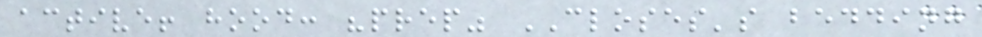active! hood: "prep" CLOSES's bedding
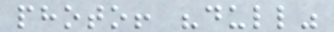photo! "dull"
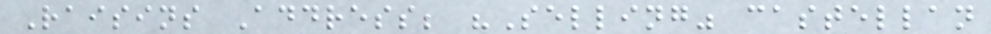Raisins Address; "Selling" castellan
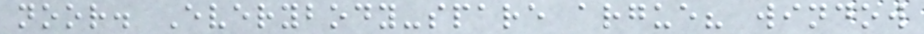noor. Everybody-spare argue? window
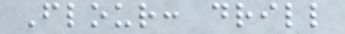Flour: drill
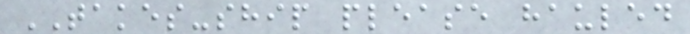TAKES-ship please hauled
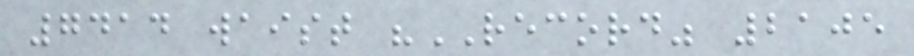7414 waist "RECORD" 2105
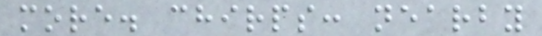more. chirps: nearby
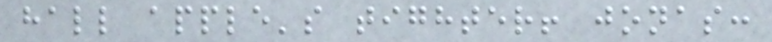hall apple's tighter! jonas:
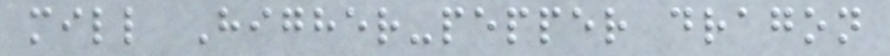mill Higher-pepper dragon
